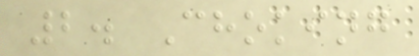2. Choking
